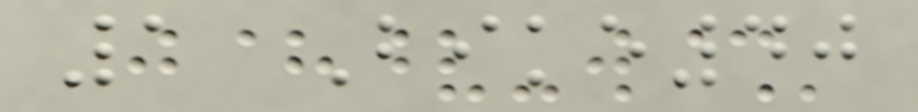1 Bike40
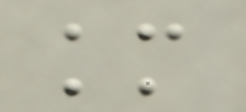km
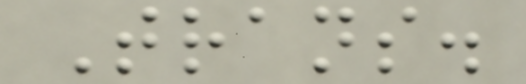Trans.
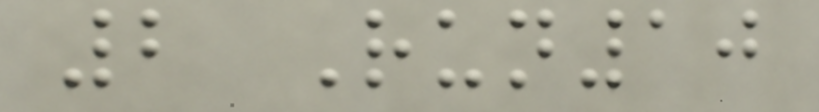2 Run10
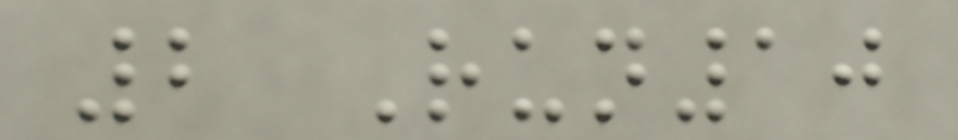2 Run10
